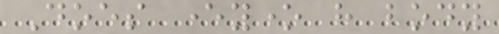Does everyone have body
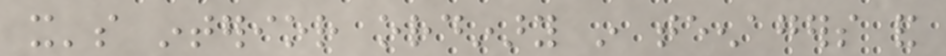it's interior ordinary in teenagers and
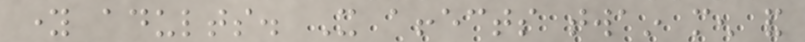young adults. It affects twain men and
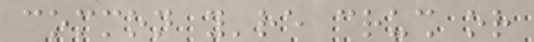common you're crush or
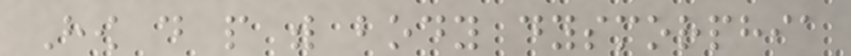How do people with body dysmorphia
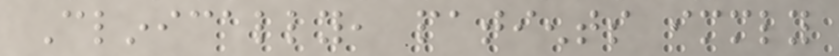Clinically, patients immediately
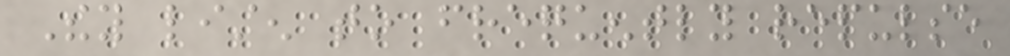They listen to frequently repulse
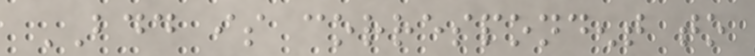BDD is correspondent to
